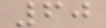60
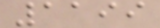1199
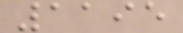1195
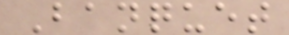Banquet
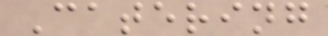Catering
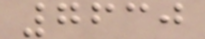7630
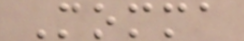Momma
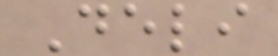Deli
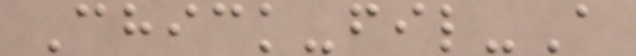Chick-fil-A
